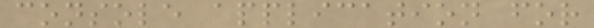console application for
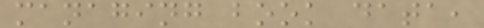managing book data,
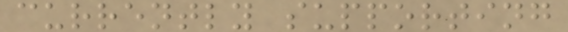currently supporting
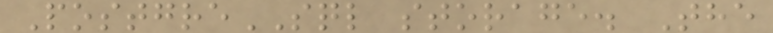PostgreSQL storage. The
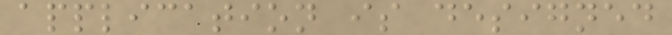application is designed
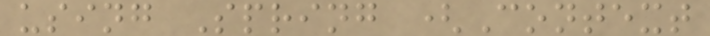using Spring (Context
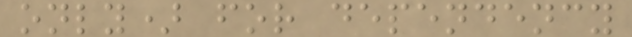only) for dependency
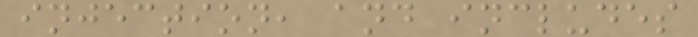injection, and includes
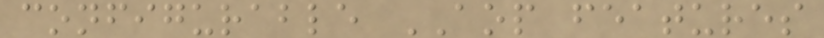configurable AOP features
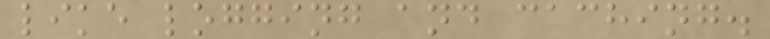like logging and caching.
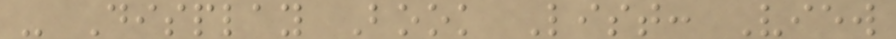- Display Book List: View
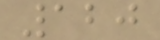120
